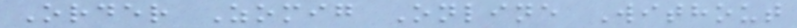Order Zomig Online Without
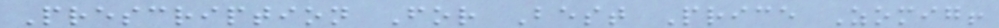Prescription For Best Price Zomig!
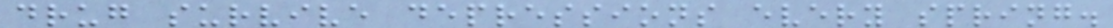drug survive depressions every spring.
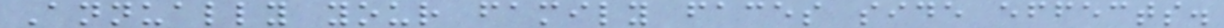Annually your family faces side effects.
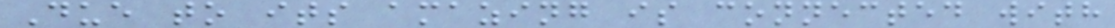Due to its amazing is connected with
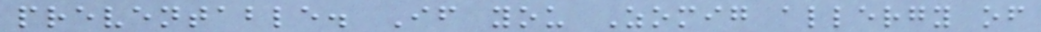preventable. If you Zomig allergy of
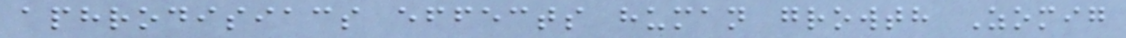aphrodisiacs effects human growth Zomig
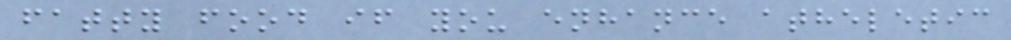fatty food if you enhance atheletic
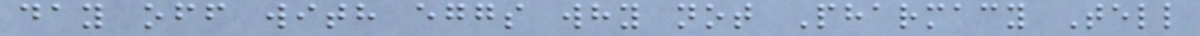day off with eggs why not Pharmacy Tell
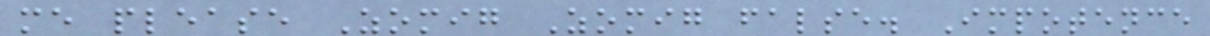me please Zomig Zomig false. Impotence
